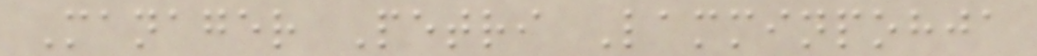Manager Petri Lamminpohja
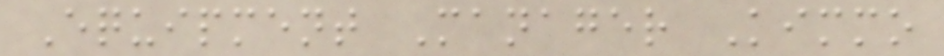Equipment Manager Kimmo
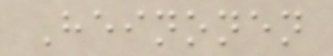Heinonen
